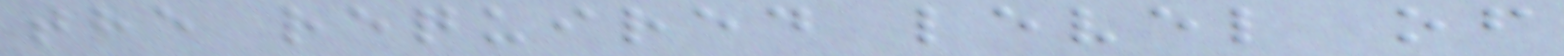the required level of
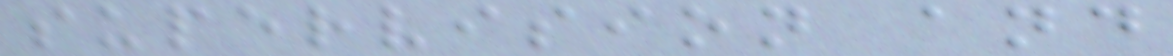supervision and
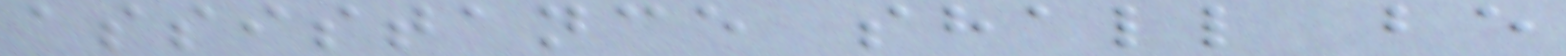assistance shall be
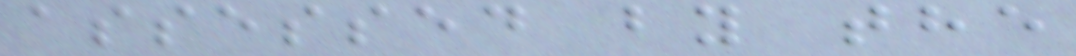assessed by the
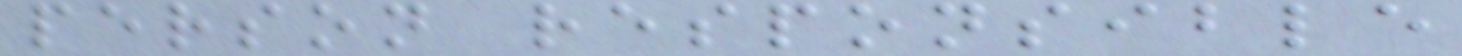person responsible
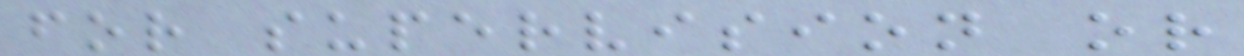for supervision or
